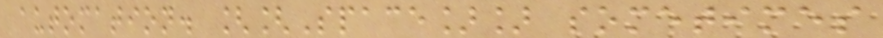automation. [[Space]] sometimes
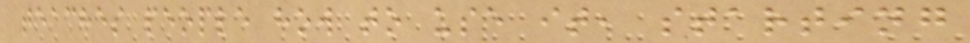teaches people how to use it, starting
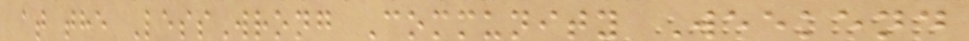at the LessWrong Community Weekend
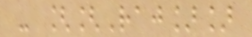- [[Raj]]
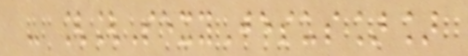- [[SexyJesus]]
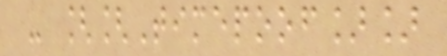- [[Timepoof]]
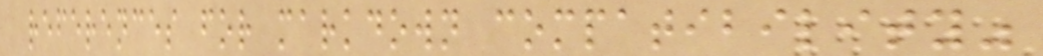references for markdown compatibility"
